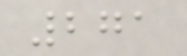271
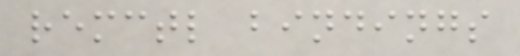remctl bindings
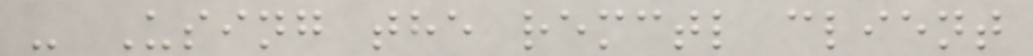- Using the remctl client
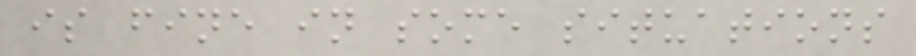is fine in some situations
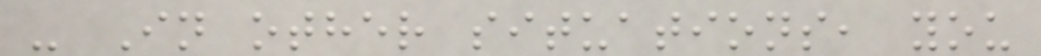- In other situations, you
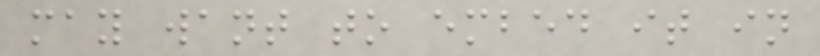may want to embed it in
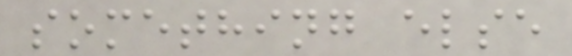something else
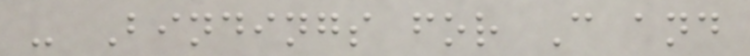- Bindings for C and
